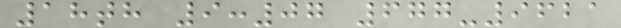18th 9:07 677-9621
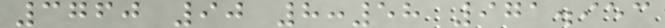3760 90 8:58 971.953
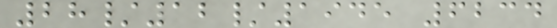28/12/1945 6234
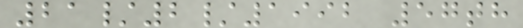21/2/1992 57th
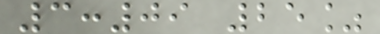3:09 25%
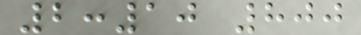2:10 800
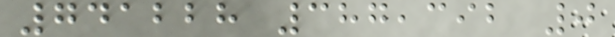741228 387,392 0
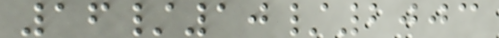16/10/2003
